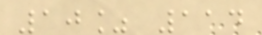10% 114
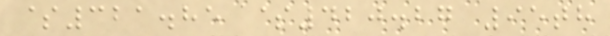$321.85 $420.27 95th
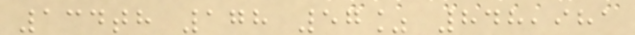134th 178 57% 848,981
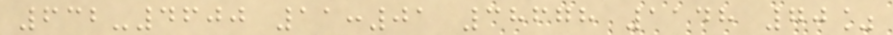632-4600 11:01 38678 1148 70%
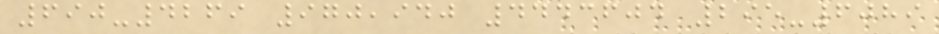690-4269 970,940 4443604 295-6089
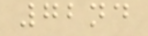72nd
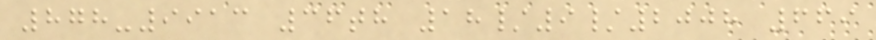878-9913 36th 18/9/2008 669
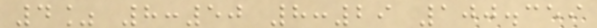4% 8:50 8:29 100.359
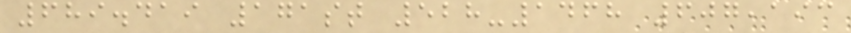689.419 171st 528-1468 607,193
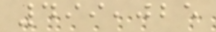499,025
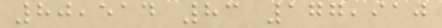80,514 83 177,910
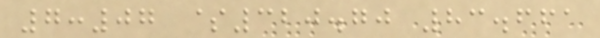7:07 $320.70 83.661
